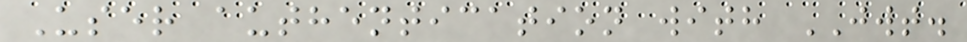User authentication with JWT.
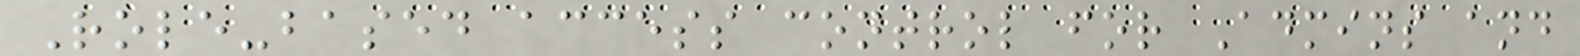Role-based access control for Admins and
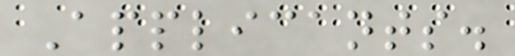Applicants.
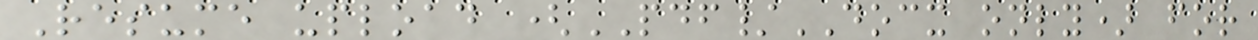Resume upload (PDF/DOCX only) for
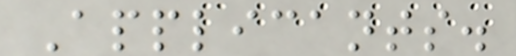Applicants.
